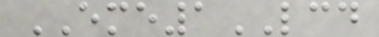EME1LCD
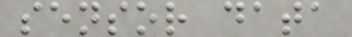sensor data
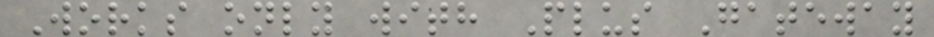Works only with Plus Gateway
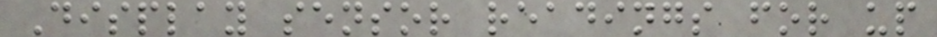Display sensor readings for up
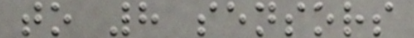to 8 sensors
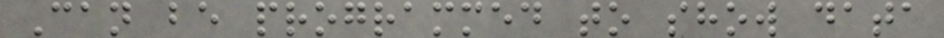Can be programmed to show data
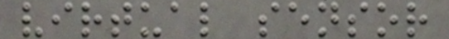virtual sensor
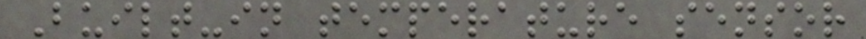Built-in temperature sensor
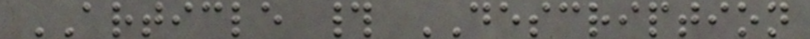ARTICLE # DESCRIPTION
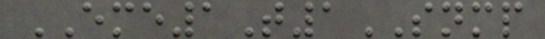EME1T1SNMP
